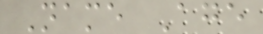Name Age
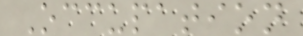Occupation
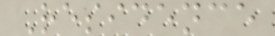Residence
